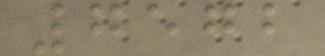7572
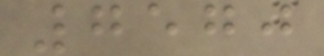7570
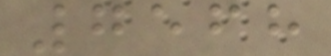7568
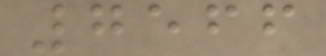7566
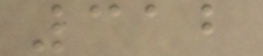312
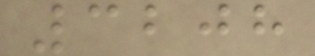3208
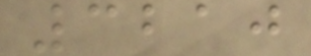3210
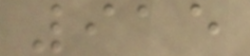915
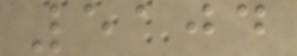5104
